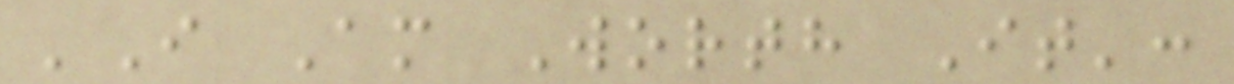'I Am Worth It':
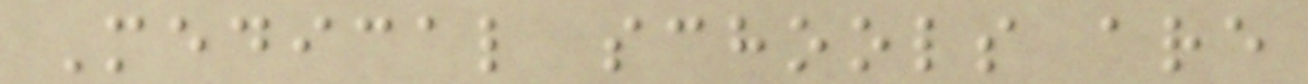Medical schools are
